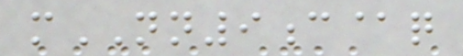mNN9c@q
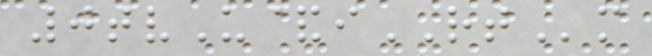0tvU&iRTm
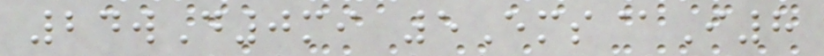24wD0mi 5Ems@I8
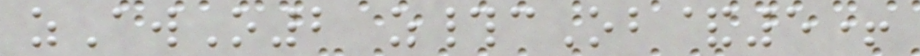zAwO2 z#cOb&5+
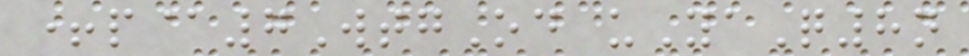+p@7WtgOd uYaQ8n
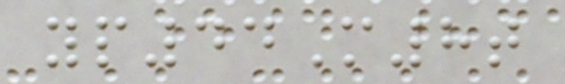yp44M8t
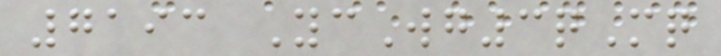7193 YcWg3qMq
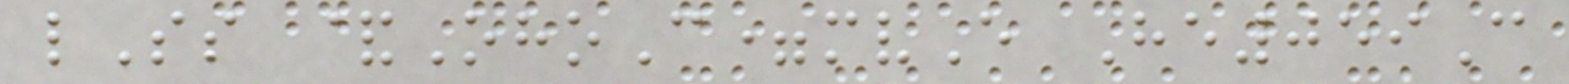lSs &OhoC=mvE He059C
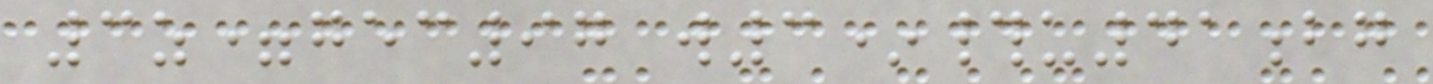3z=gec97 w3*#u41bg
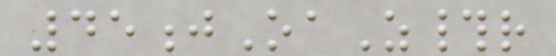45jOaZ#r
